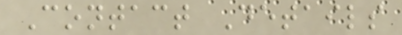Contact Details
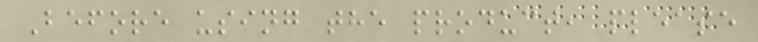Before using the product, please
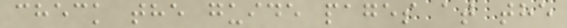check the guide pages at the
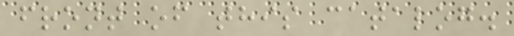front of this catalog.
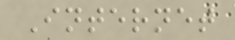Internet
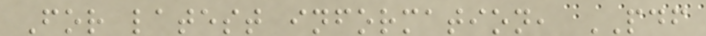For latest information, PDF
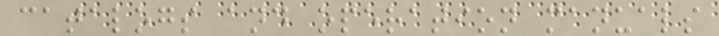catalogs and operation manuals
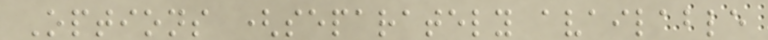Options (separately available
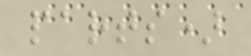parts)
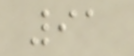91
